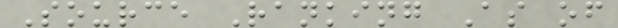Source Ranking As of
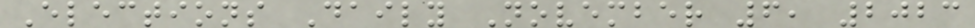Elections Daily November 6, 2023
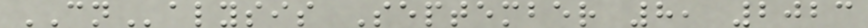CNalysis September 8, 2023
